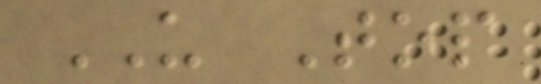US Top
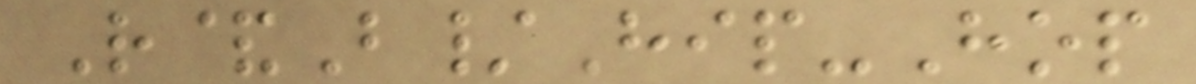R&B/Hip-Hop
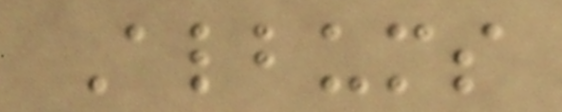Albums
